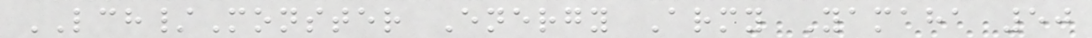LCH/Monster Energy Army Yamaha 50
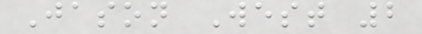Jason West 2
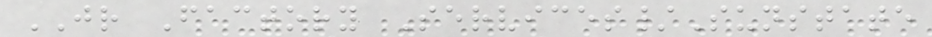JR Factory Services/Sunstate
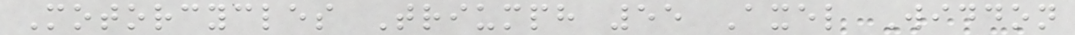Motorcycles Triumph 55 Axel Widdon
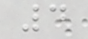4
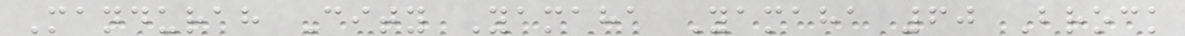Mandurah City Yamaha Yamaha 60 Brock
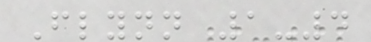Flynn 1-4
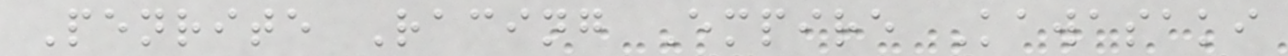Penrite Racing Empire Kawasaki
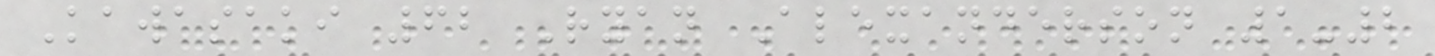Kawasaki 62 Ryan Alexanderson 1-2
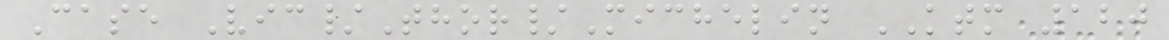Case Vic/Thor/Michelin KTM 120
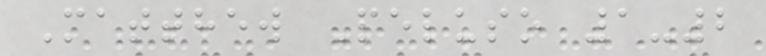Matthew Peluso 1-2
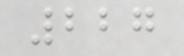227
